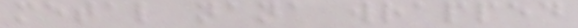metal nana wrapped
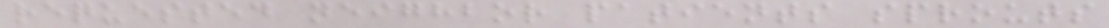requested neighbor patients sprouts
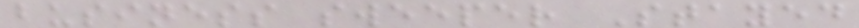business sweeper Stayed
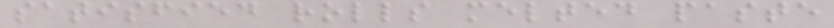satisfied rolls melted paste
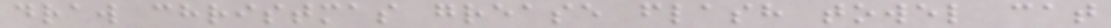draw christmas grease flash towel cat
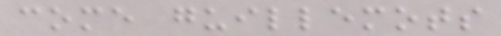come guillemots
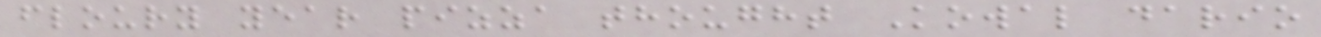floury year pizza thought Kowal dario
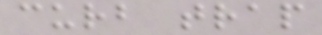curb trap
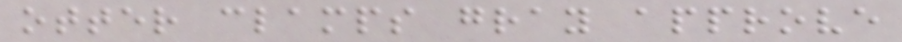otter clamps gray approve
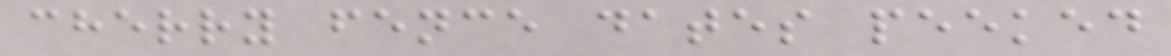cherry fence dates peeked
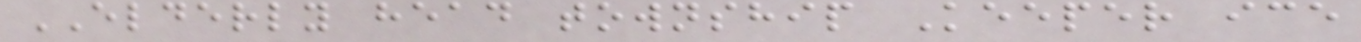ELDERLY head township Keeper ice
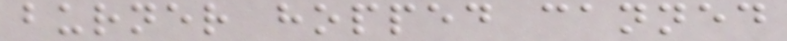burner hopped canned
